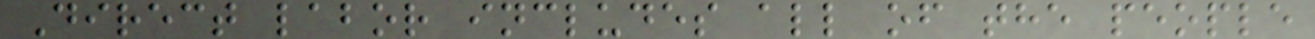Direct labor includes all of the people
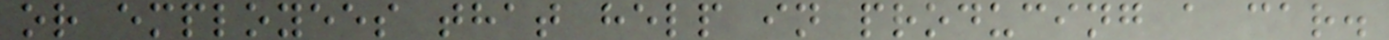or employees that help in producing a car.
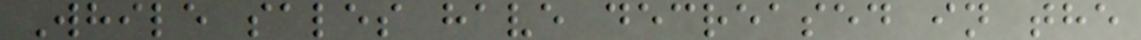While sales have decreased in the
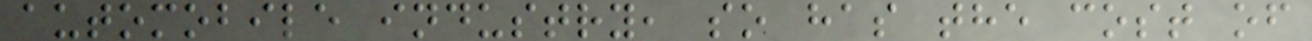automobile industry, so has the cost of
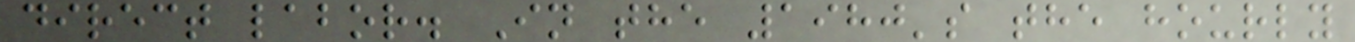direct labor. In the 1980's the hourly
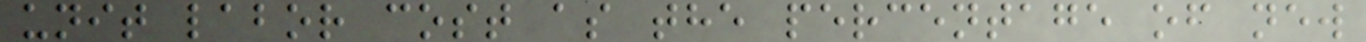unit labor cost as the percentage of new
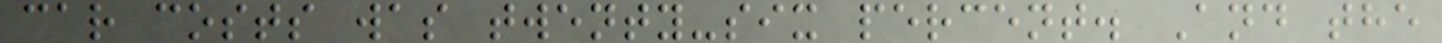car costs was twenty-six percent. And the
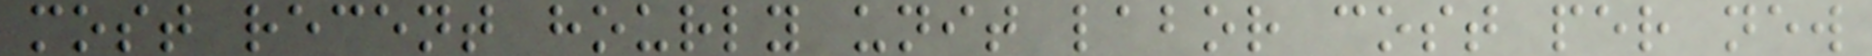most recent hourly unit labor cost per new
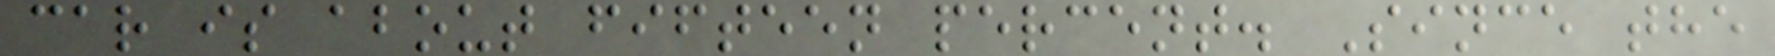car is about fifteen percent. Since the
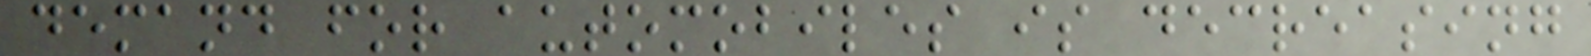demand for automobiles is decreasing
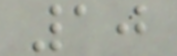10
